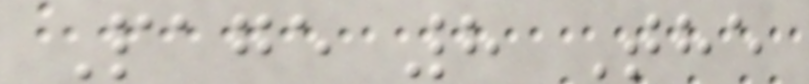Page 8 The
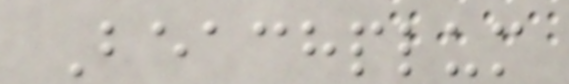Beachplum
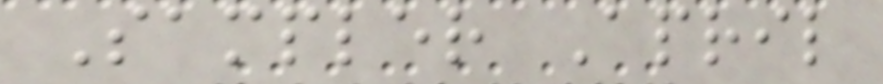Sampler April
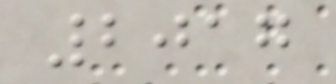2017
